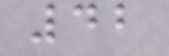42
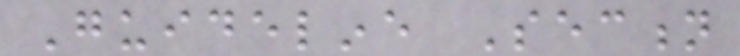Guideline Section
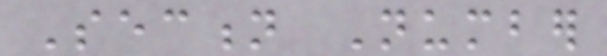Section Number
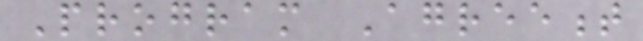Program Agreement
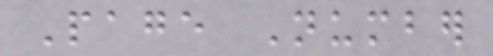Page Number
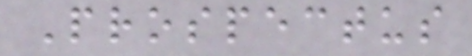Prospectus
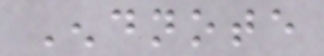Endnote
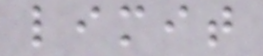limit
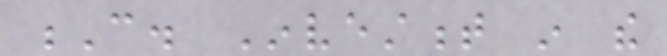C. Investment in the
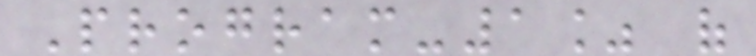Program-1% of
